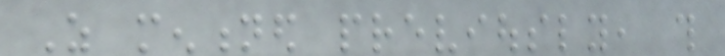As mentioned previously, this
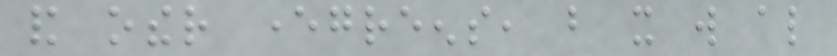and other evergreens, but it will also
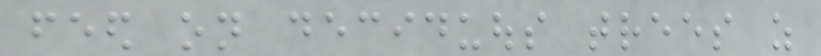feed on deciduous trees as
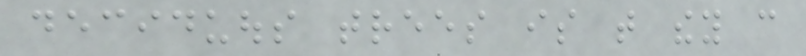deciduous trees is that they can
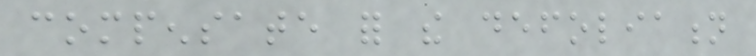compensate for the defoliation
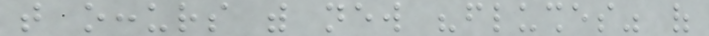that occurs with new "flushes" of
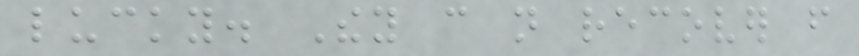lucky. They can not recover from
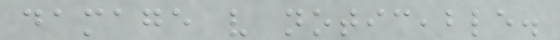damage very noticeable.
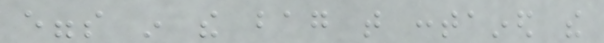eggs in the bag that contained the
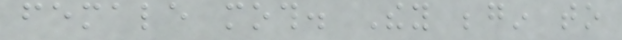female moth. They begin to
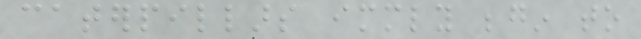caterpillars immediately begin to
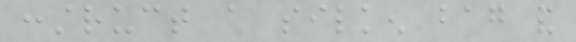construct a silken bag and
